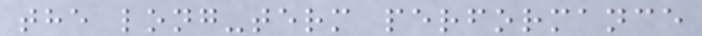the long-term performance
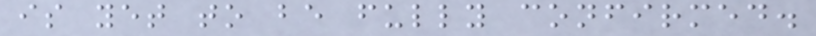is yet to be fully confirmed.
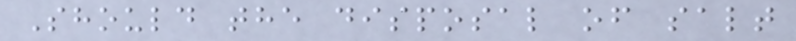Should the disposal of salt
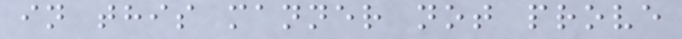in this manner not prove
